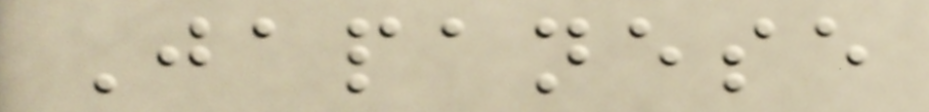Japanese
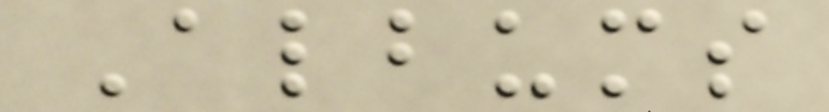Albums
